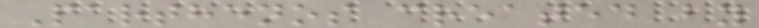Parthenos created by
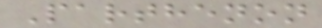Parthenon
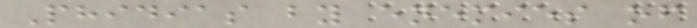Phidias by enemies of
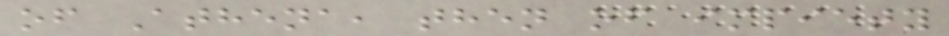of Athena, then of impiety
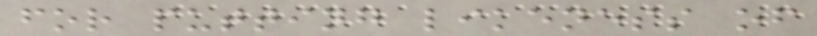for putting likeness of
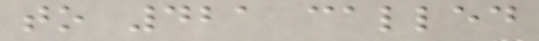to 421 called
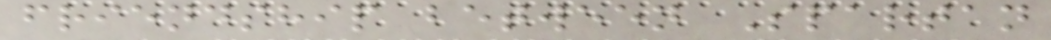friendship between Spartan
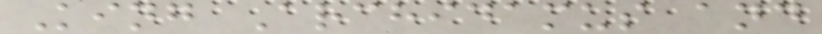King Archidamus and
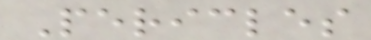Pericles
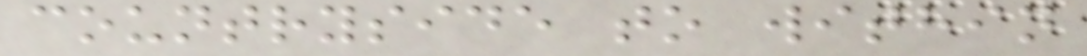countryside to within
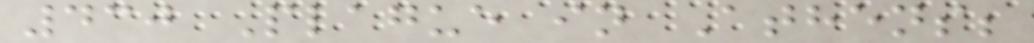430 Plague in Athens;
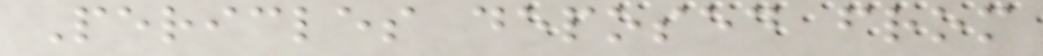Pericles deposed from
